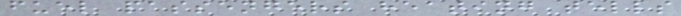fuel passengers heating tells
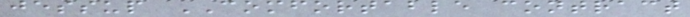jessup COMFORTABLE contract
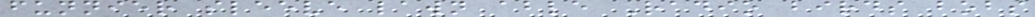funnier sleeve lawn able Radio birds bobs
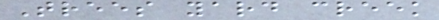Trees yard creek
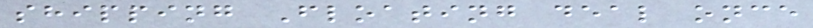shipping Floating deal once
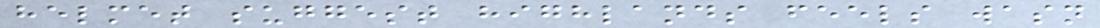helmet suggest highlands feels wasn
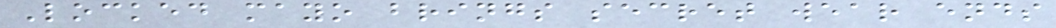Locked mayo brings secret wear ends
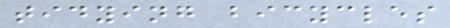tidying bicycles
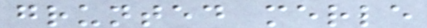grunted merle
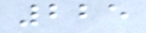225
